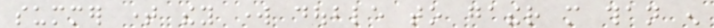summer time they work double to gather more than enough
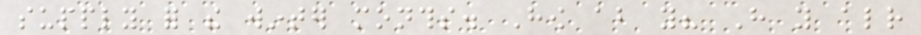supply for the winter months. How about you? Have you already
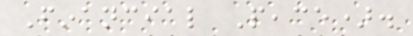Financial Peace).
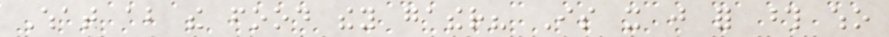What about the food they gather? Is it just for those who
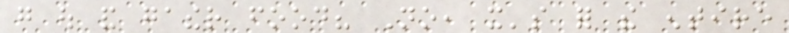go out and gather food? No, it's for the entire
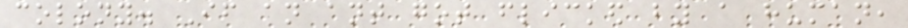colony. If an ant got flicked by a human,
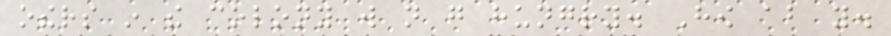others in the colony will not go hungry. How about you.
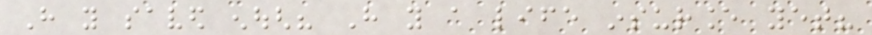Have you saved enough? Have you a life insurance yet?
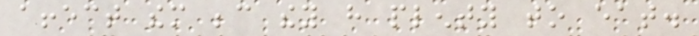affect them because they have plenty to eat.
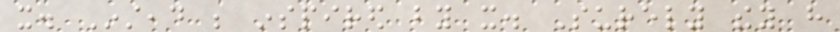it. Instead be inspired by it. Surely they have
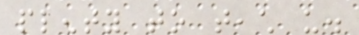plenty to teach us.
